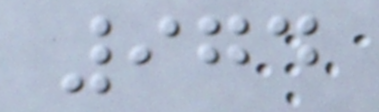974
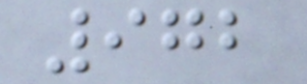972
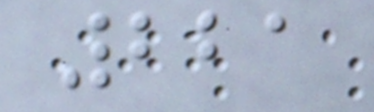221
